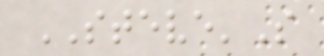STEVE'S
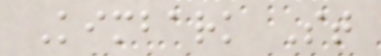Kimbark St
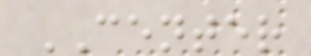CENTER
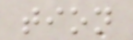tion
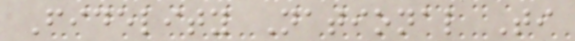Fidelity National Ti
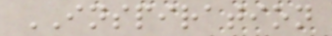INSPIRATION
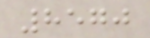8570
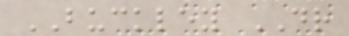BUCKLEY DR
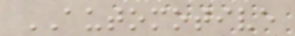AUTOMOTIVE
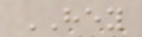HEY
